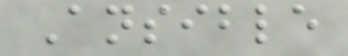Ansible
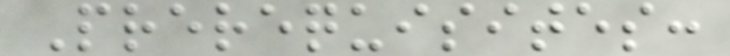Prerequisites:
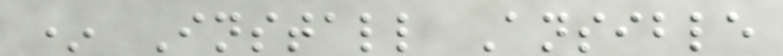* Install Ansible
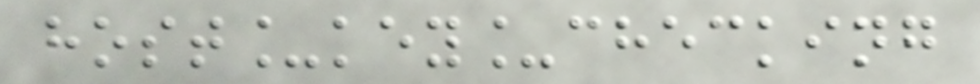host_key_checking
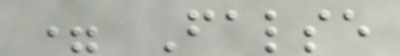= False
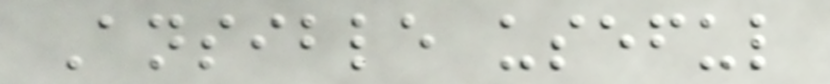Ansible useful
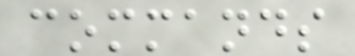commands
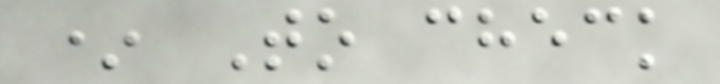* To check
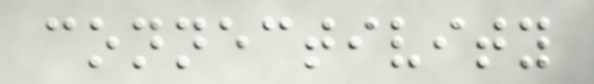connectivity
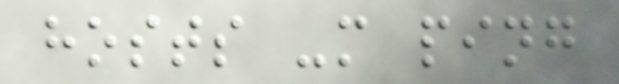hosts -m ping
